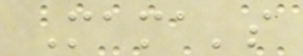Mama's
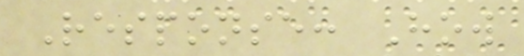Response: How
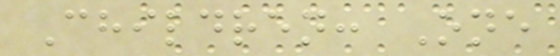Children: One
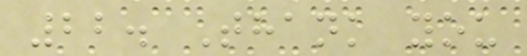22. Thank you
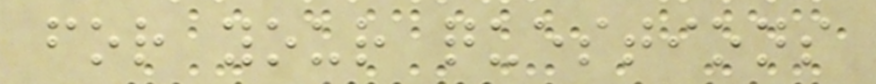for your questions
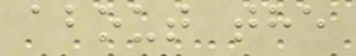about the
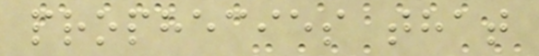prophecies that
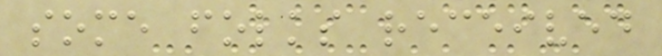some folks received
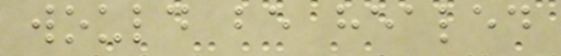would be healed
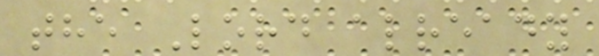the Lord already
